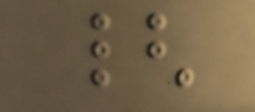{
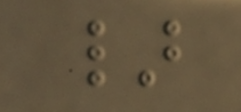}
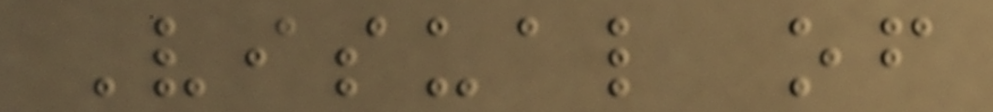Visual of
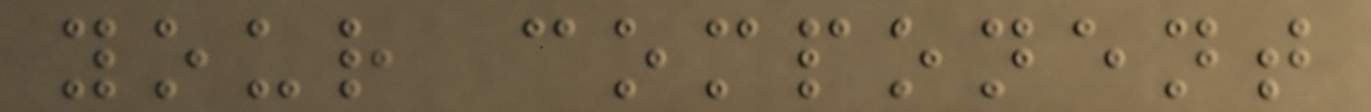your component
